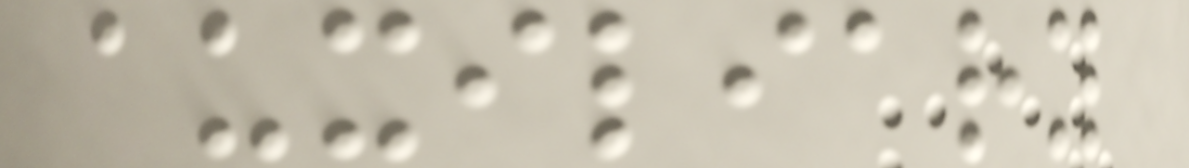auxiliary
